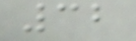32
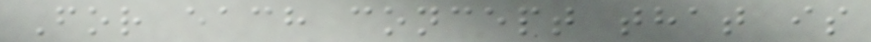For each concept that is
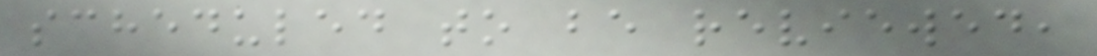scheduled to be reviewed,
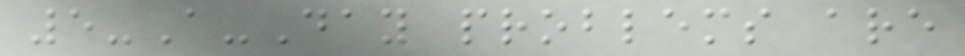5-A-Day problems are
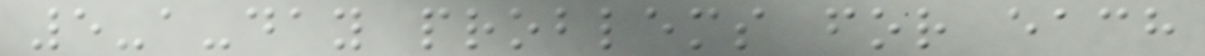5-a-day problems for each
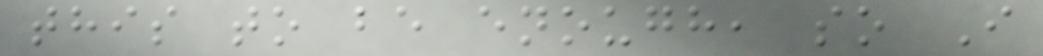this to be enough, so I
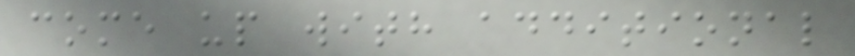come up with additional
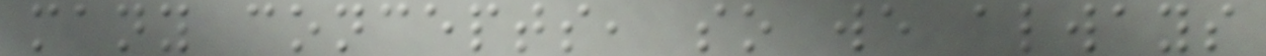many concepts, so we always
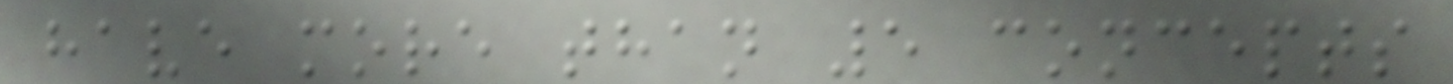have more than 5 concepts
